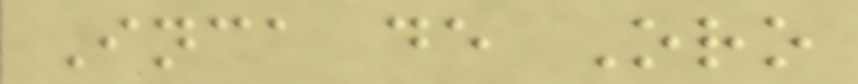Inca de Oro
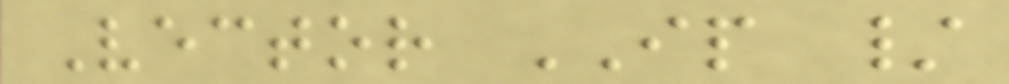Vector IP /
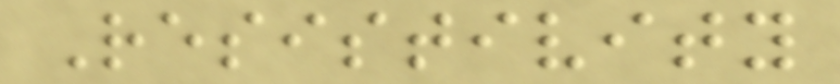Resistivity
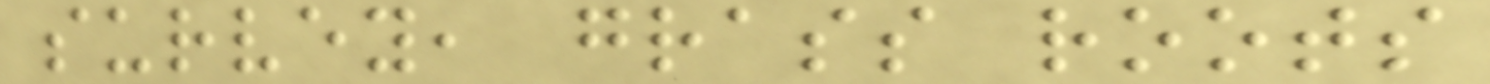survey, grass roots
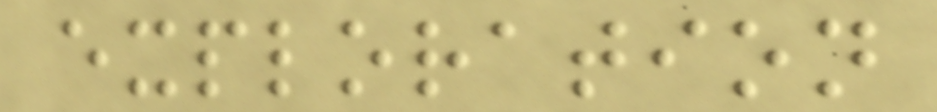exploration
